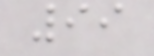99
